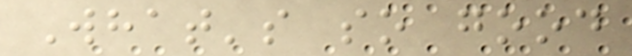What's so good
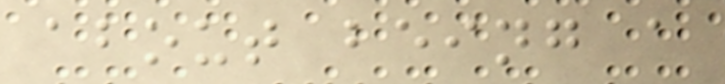about being a
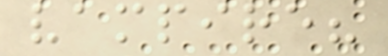vampire?
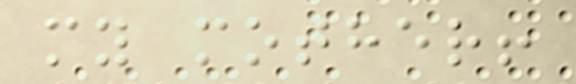my mother!
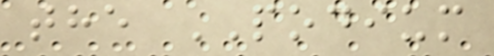the PODIUM
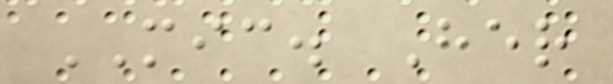MIC. Her
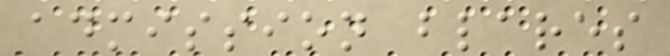admission blares
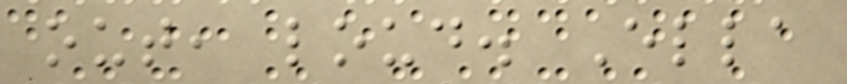out, loud. Ella
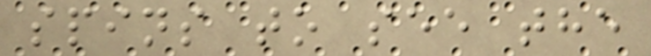spins to see the
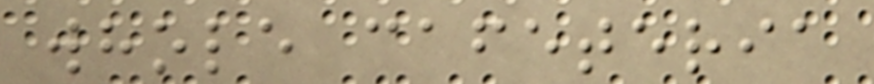whole cafeteria
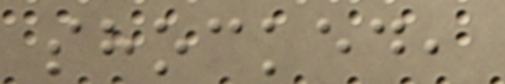shocked,
